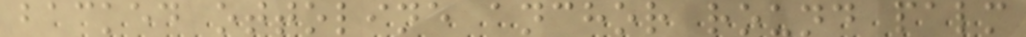backed ottoline anchor round palm
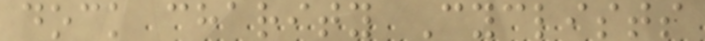dock charity Cyclists
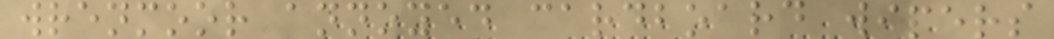wrenmoor annoyed cardboard wipers
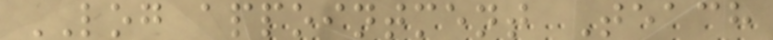LOG appointment Teach
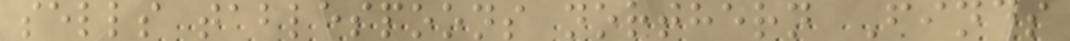sells tablespoons northern Finds
